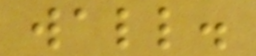wall.
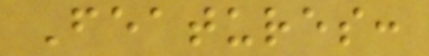Features:
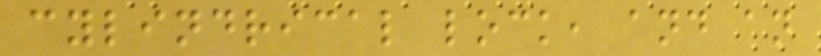cylindrical lock, and an
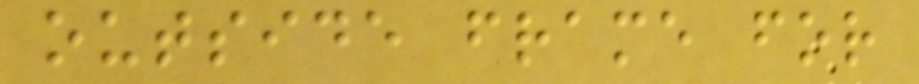outside frame for
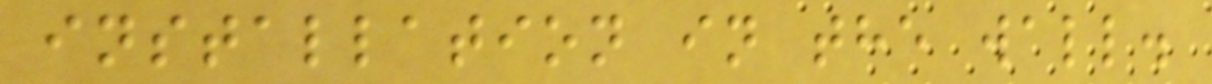installation in the wall.
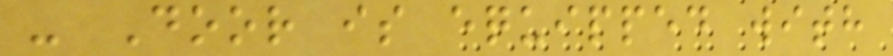- Door is equipped with
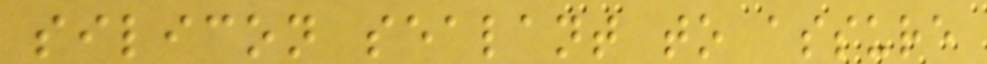silicon sealant to assure
